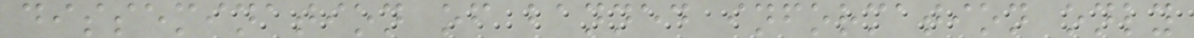dissemination of banned information only
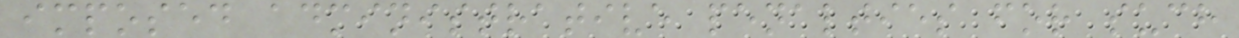imposed administrative penalties for such
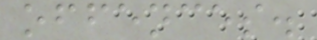offences.
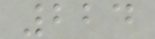224
